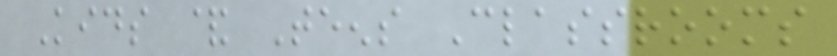Kids & Teens Classrooms
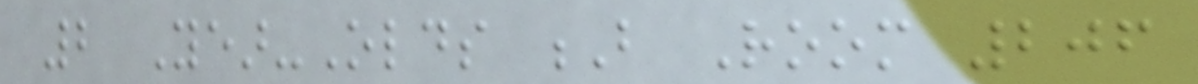2 Year-Olds B Room 206
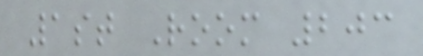1st Room 203
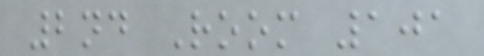2nd Room 101
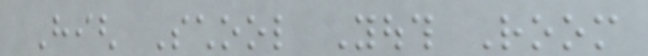High School Youth Room
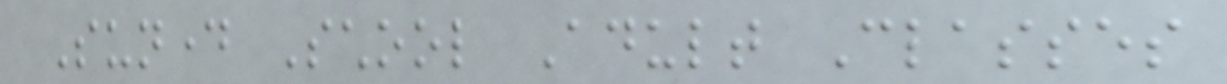Sunday School Adult Classes
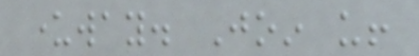underway. Join us!
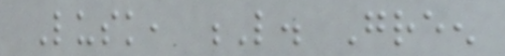Lusk, L. Green
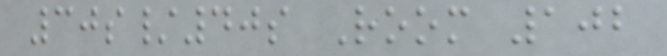30s/40s Room 102
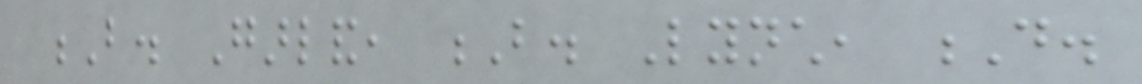B. Garland, B. Lynch, D.
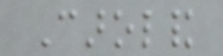Caroland
